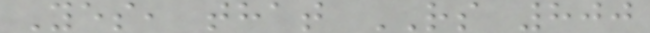Yes, that RS 800
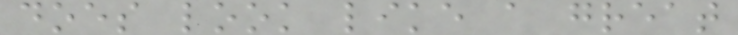does look like a great
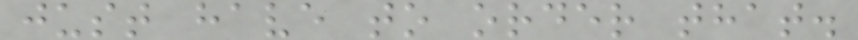just have to order that.
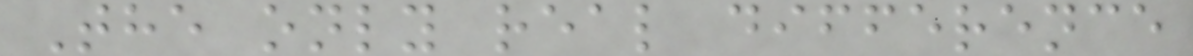The only real difference
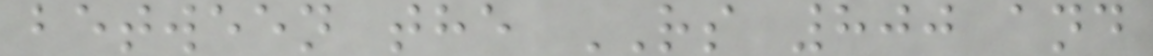between the RS 800 and
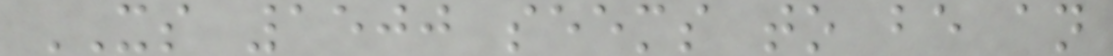XS 1500 seems to be an
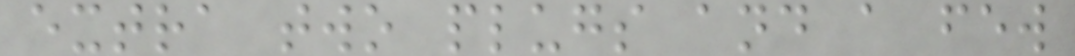extra two plugs and a few
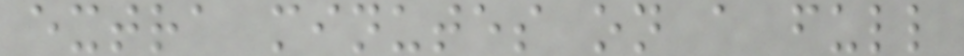extra minutes on a full
